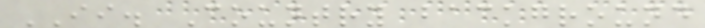II. Country background
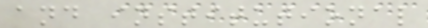and institutional
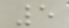5
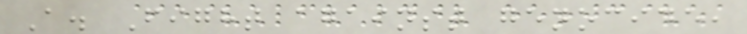A. Fight against genocide,
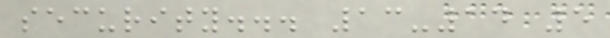security... 13-14 5
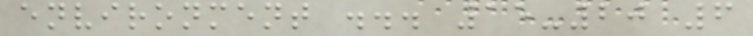environment ... 15-20 6
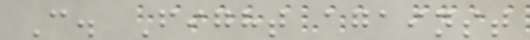C. Fight against
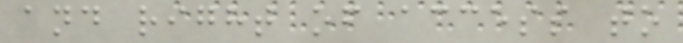and right of access to
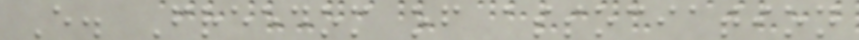E. Freedom of association
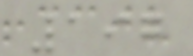197
